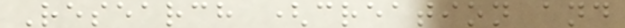Research (creation and
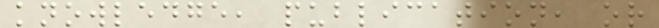knowledge, publication, or
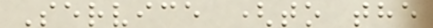Service (to the
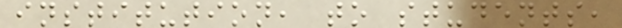institution, to students,
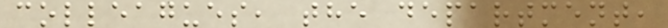colleagues, the department,
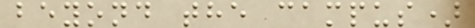beyond the campus)
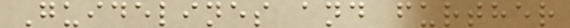Guidelines and further
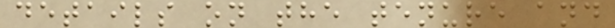details on the tenure and
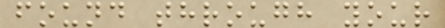found through your
